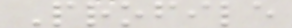Profile
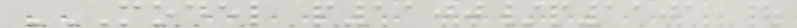MODEL P1100/P1101 |
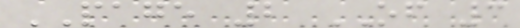PAGE 2 OF 3
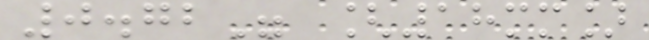0.72" [18mm]
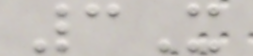3X
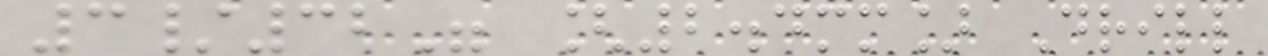3/32" [2.4mm] Drill
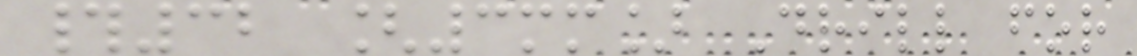#32 [3mm] Drill for
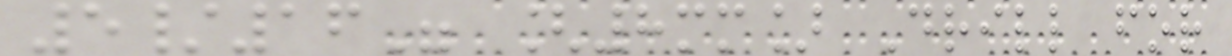5/16" [8mm] Drill for
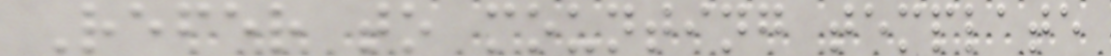Refer to mounting template
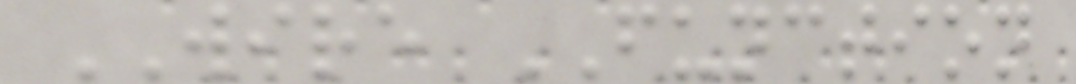WIRE FUNCTION
